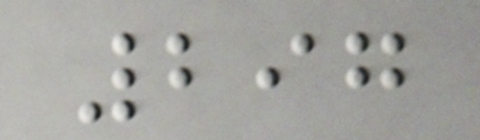297
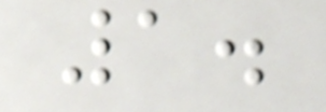1.
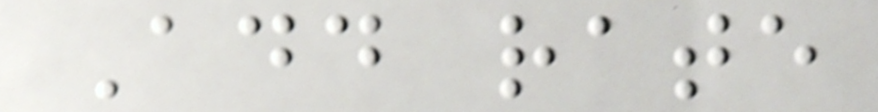Add rate
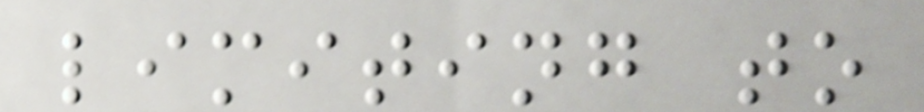limiting to
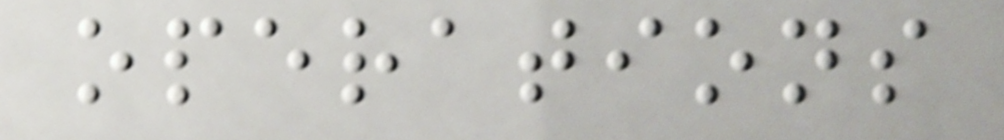operations
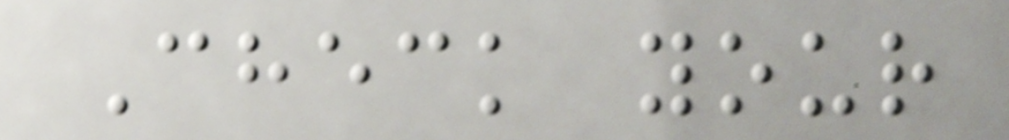Check your
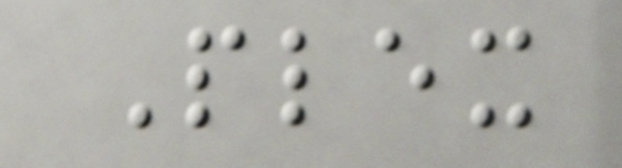Plex
